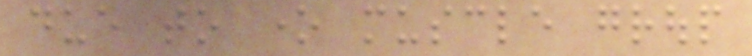due to one muscle group
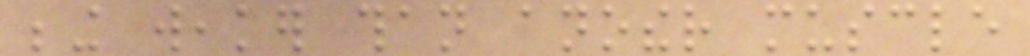being weaker than another muscle
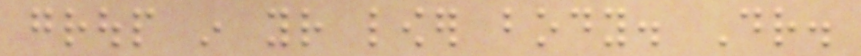group in your lower body. Dr.
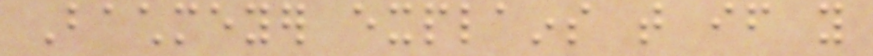Bachmeyer explains that if you
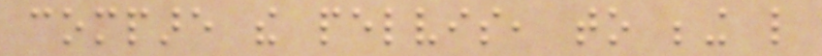compare the pelvis, to being like
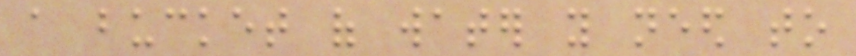a bucket of water you need to
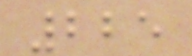225
